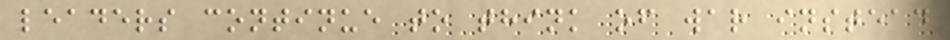leaders continue to think of war instead
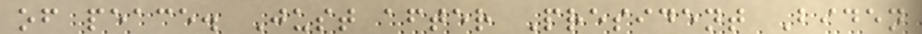of peace. Just after President Biden
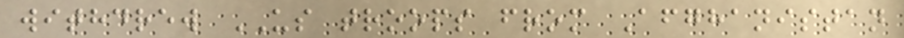withdrew US troops from Afghanistan
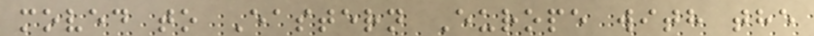moved to Eastern Europe with the
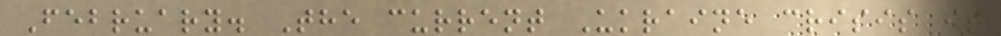February. The current Ukraine crisis is
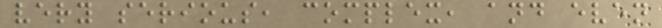very serious, complex, and even
